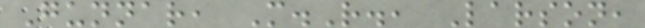Gunnar, M.R., Larson,
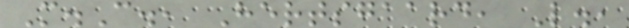M.C., Hertsgaard, L.,
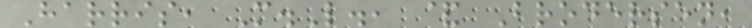Harris, M.L., & Brodersen,
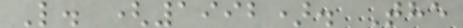L. (1992). The
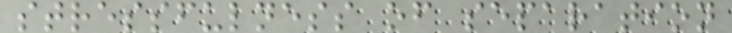stressfulness of separation
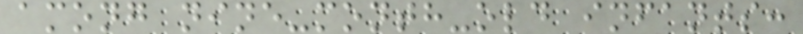among nine-month-old infants:
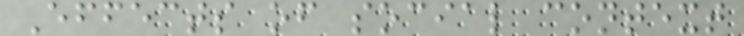Effects of social context
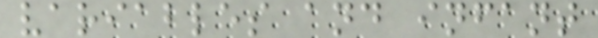variables and infant
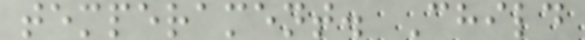temperament. Child
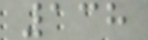138
